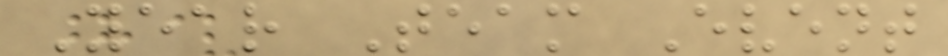Year Team Event
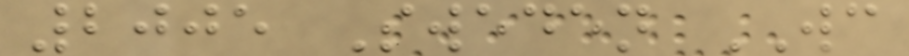2005 Sweden WC
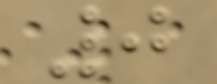0
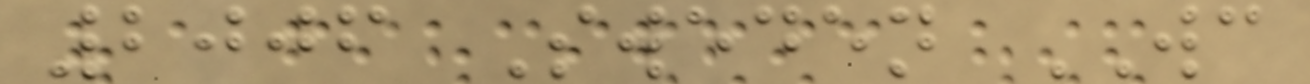2006 Sweden WC
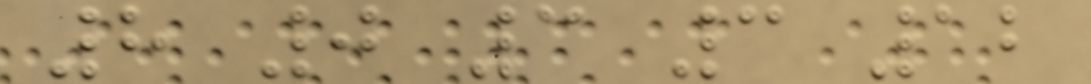8 0 3 3 12
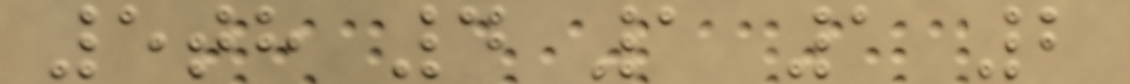5th 4 1 1 2
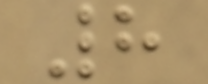8
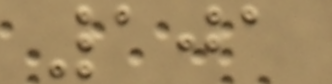101
